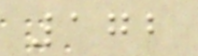172
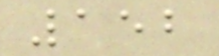152
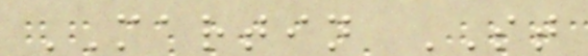MARTIN ST
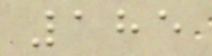185
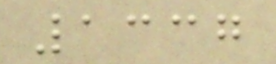1337
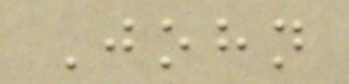John
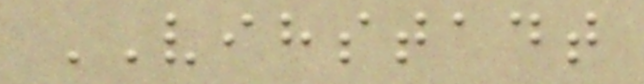VIHSTADT
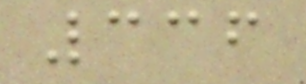336
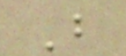B
